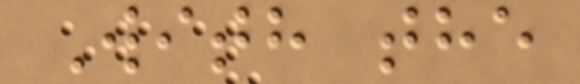With the
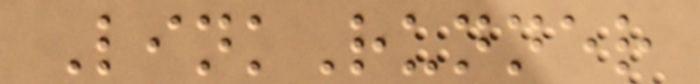LinkRunner
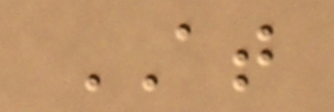AT
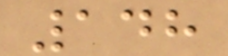148
